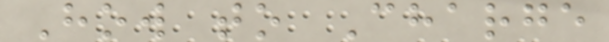How to Charge
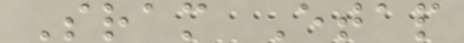Sram Etap
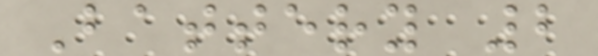Battery 2
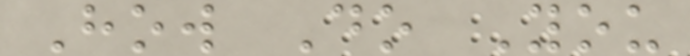How Do You
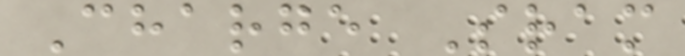Charge Sram
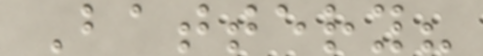Battery?
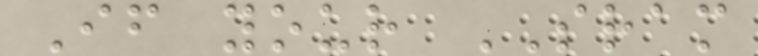If your SRAM
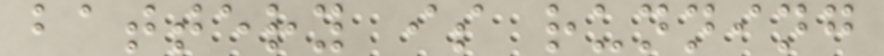battery is running
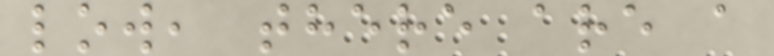low, there are a
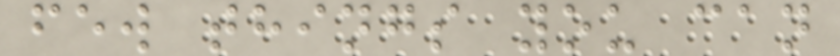few things you can
